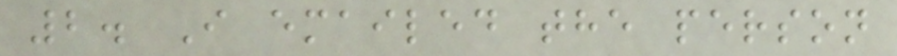2. I emailed the person
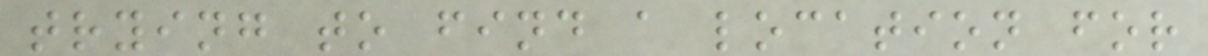trying to find a location for
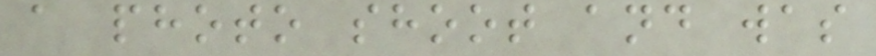a photo shoot and was
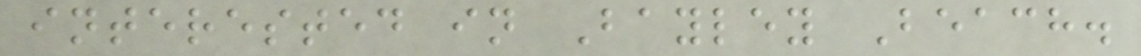interested in Bayley Beach.
